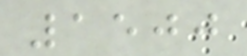1500
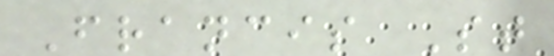Francis St
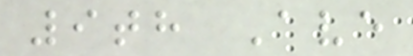9th Ave
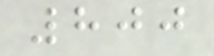800
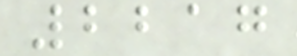2217
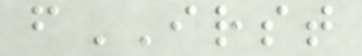fIRST
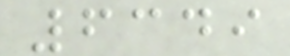6349
